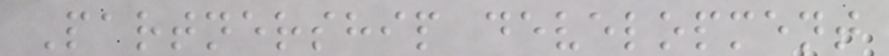Partnership development
